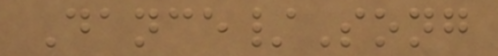Dance/Song
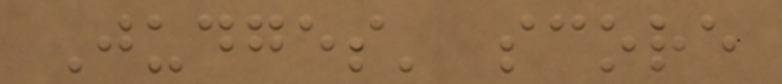Judges' score
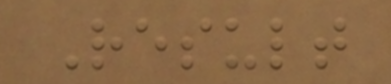Result
